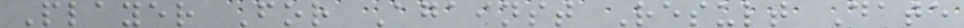Player For Against Result Date
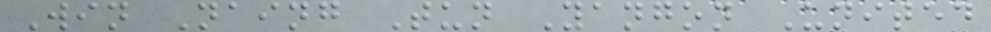Win Naing Tun Yangon United
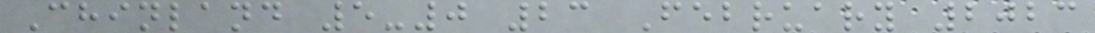Chinland 5-0 23 February 2023
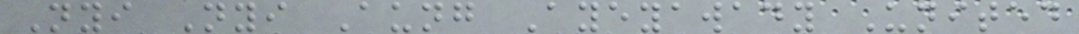Nyi Nyi Aung Ayeyawady United
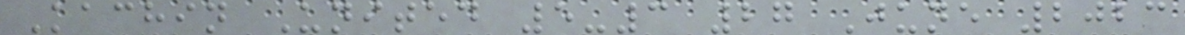Kachin United 5-3 27 June 2023
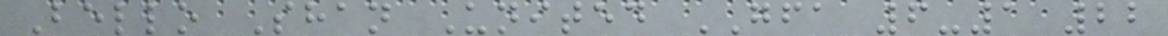Bello Shan United GFA 6-1 22
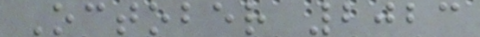October 2023
